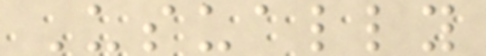Usually
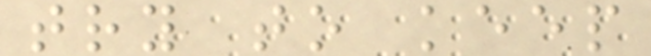try to keep
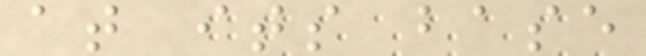at its base
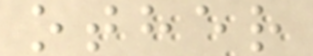other
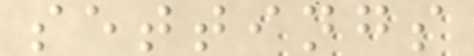settings
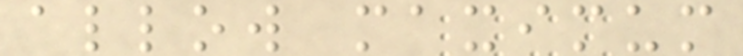allow maximum
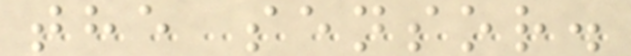the sensor.
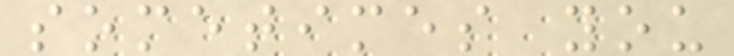sometimes you
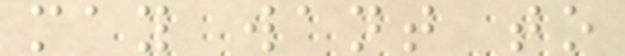may want to
